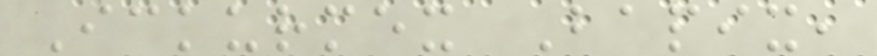Ickurmex Bapix,
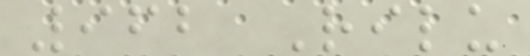962 Rilu
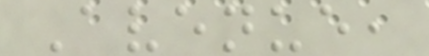Avenue,
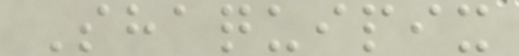Shaquipix
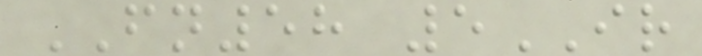FN58 5IR
